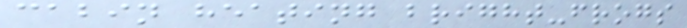cabin heating bright-frogs
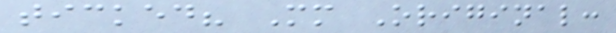ticked? Mm Original:
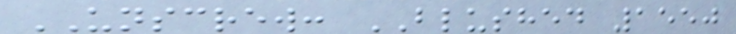UNSCREW: BLUSHED 1550
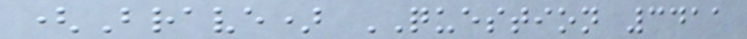(Brave) QUESTION 3411
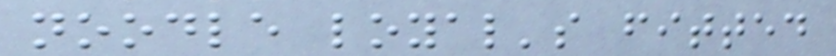noodle loyal's fitted
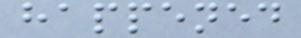happened
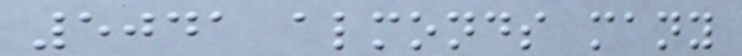5041 almonds many
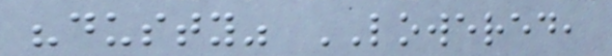"dusty" LOWERED,
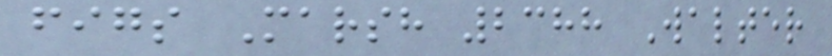figs Marsh 2388 Walter
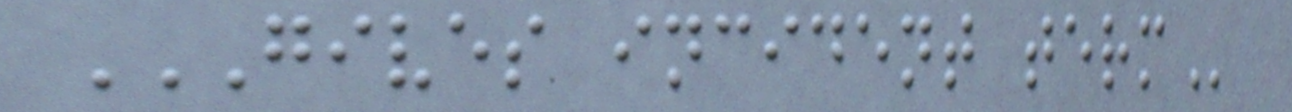GIVES INCIDENT TERM
